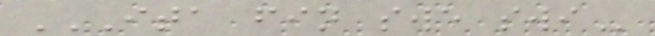ITA FIN SWE SWI
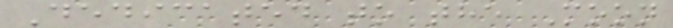Dedicated to the Moon
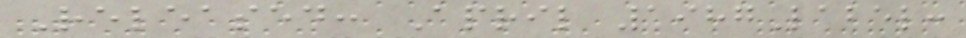Released: April 1987Label:
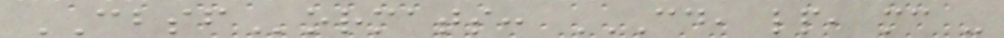CBSFormats: CD, LP, MC -
